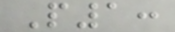P1:
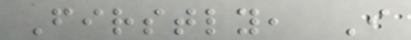Firstly, I
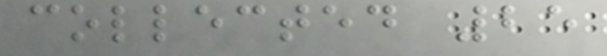collected 25
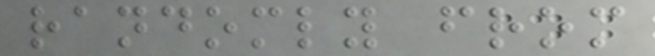randomly from
